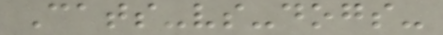Cats-vs-dogs-
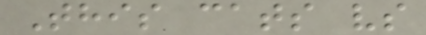This cats vs
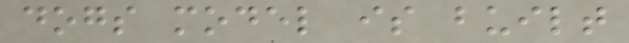dogs model is built
